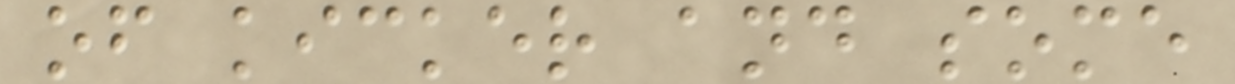of kicker and some
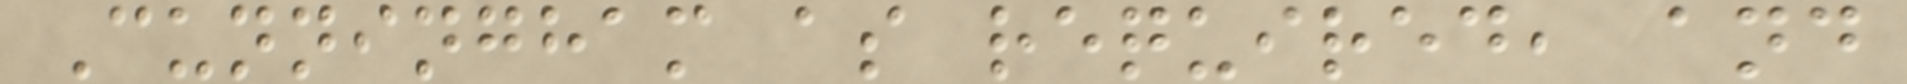Cunningham as required, and
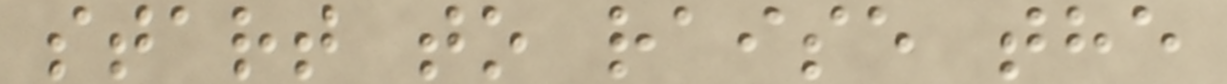start to raise the
